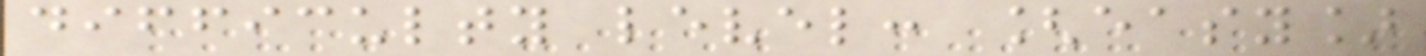difficulty level: [easy]
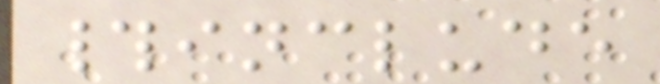#include
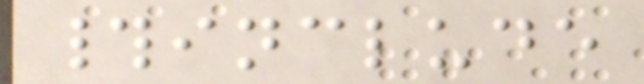#include
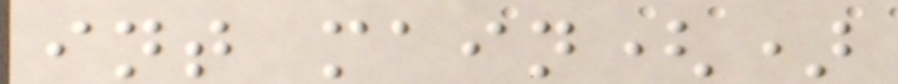int main()
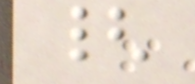{
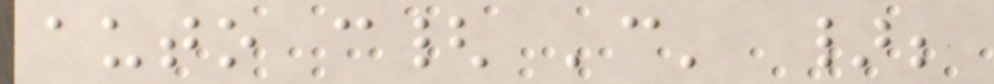auto c{ 'c' };
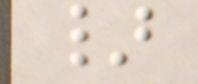}
